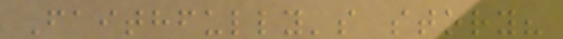Faithfully's story?
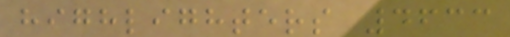highlighters 4633
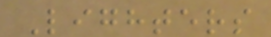Lighters
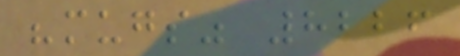"mugs" 8226
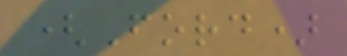(Ford)
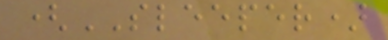(SLEEPER)
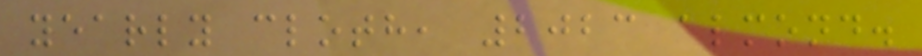yearly cloth, 2023 almond.
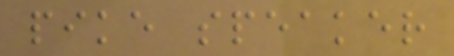pike speaker
